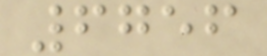6756
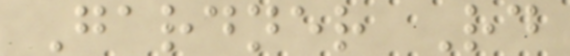Gardner Rd
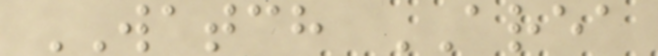WATCH AREA
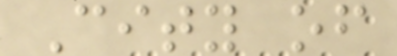City of
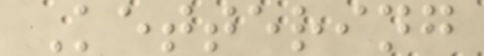Kettering
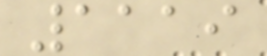1119
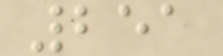251
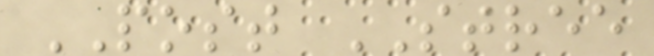POST STREE
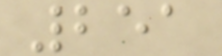251
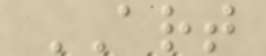ART
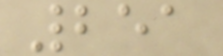251
